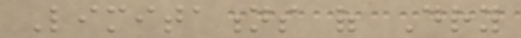Limitations of Dry
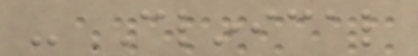- Clinical
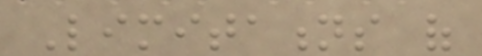Limitations of
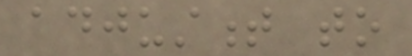adjustment to
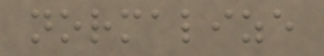normalize
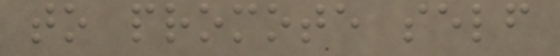to promote self
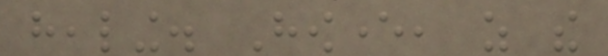healing. However, as the
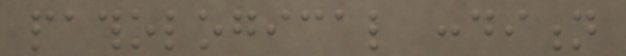pathological condition
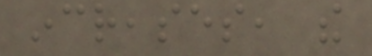increases, the
